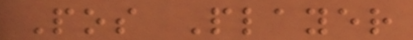Pos Player
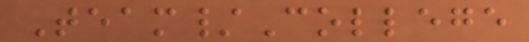Team/College
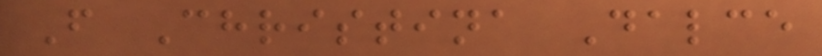F Christina Dalce
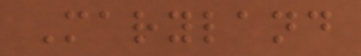Maryland
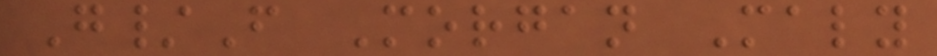G/F Morgan Maly
